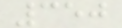350
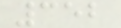352
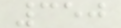350
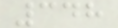348
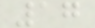17
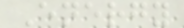Energy
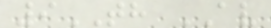9TH AV
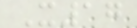X17
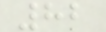82
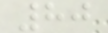80
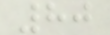80
